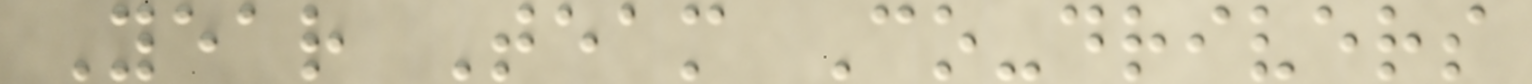Year Team Co-drivers
